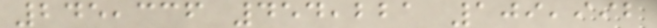245,336 454,221 109,992
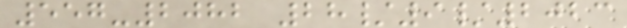557-2082 28/9/2023
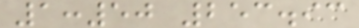1:50 253.93
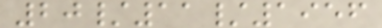20/11/1956
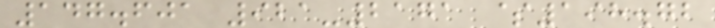147.601 921-2171 $198.72
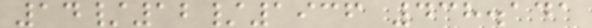14/12/1936 438.141
